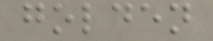golden
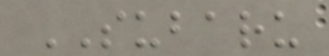SUBARU
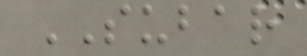SUBAR
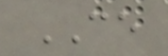CE
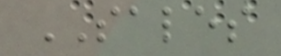SALES
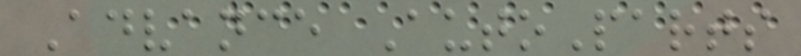Advance AutoParts
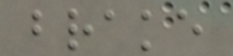brake
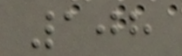108
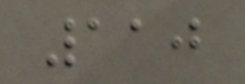110
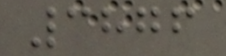3876
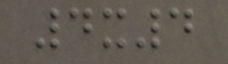4x4
